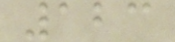123
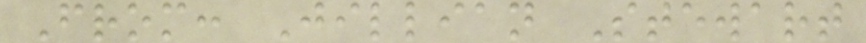From: Jillian Stewart
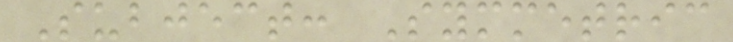Subject: Symmetric
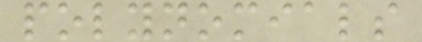polynomials
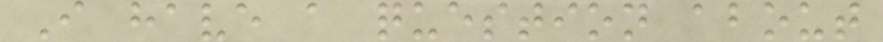I have a question about
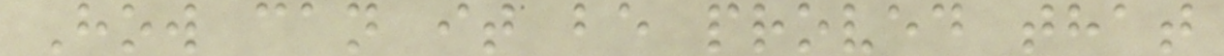How can it be proved that
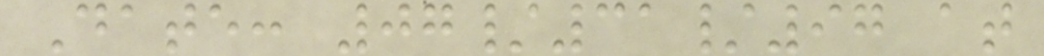Date: 07/31/97 at
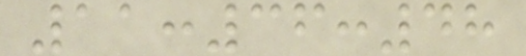11:36:48
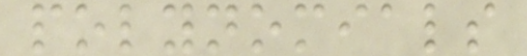polynomials
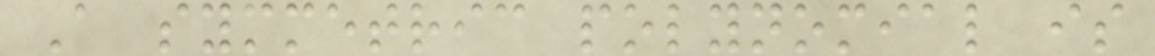A symmetric polynomial is
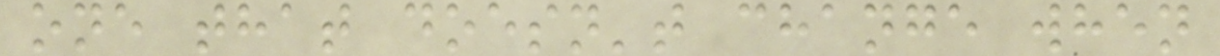one that doesn't change when
